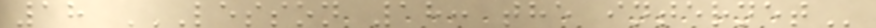18 LESSON 18: THE INTERNET
